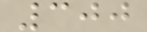300
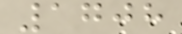1708
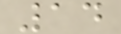14
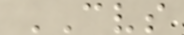CVS
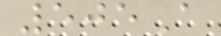505A
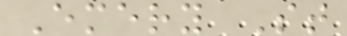Emery St
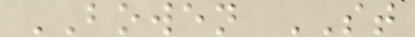BOWEN ST
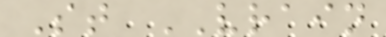St VRAIN
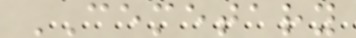CEMETARY
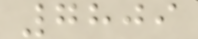7809
